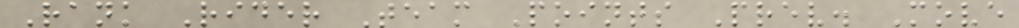Rank Rider Team Points Prev. Move
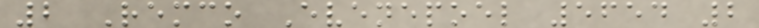2 Remco Evenepoel 5654 2
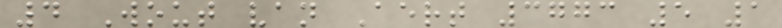4 Wout van Aert 3773 5 1
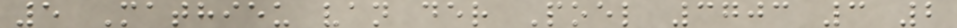5 Mathieu van der Poel 3703 3 2
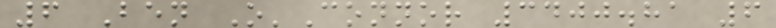6 Ben O'Connor 3400.81 6
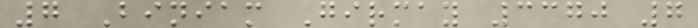7 Biniam Girmay 3370 7
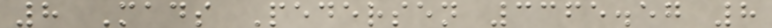8 Mads Pedersen 3365.57 8
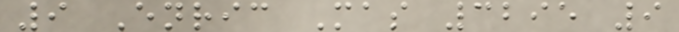9 Enric Mas 3295 9
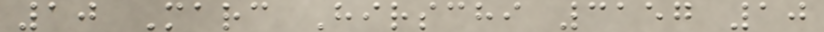10 Marc Hirschi 3157 10
